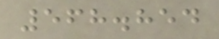568.854
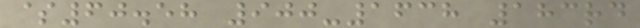$60.58 900-1638 183rd
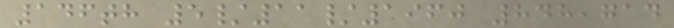146th 5/11/1960 848,714
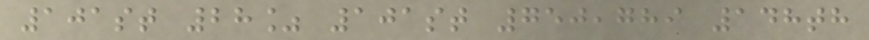101st 28% 101st 750,789 148th
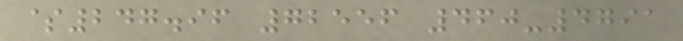$247.96 72556 460-4791
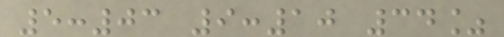5:03 9:10 34%
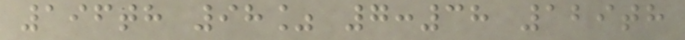196th 98% 7:38 129th
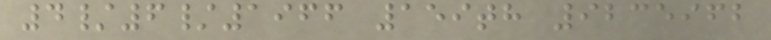4/6/1966 159th 9235962
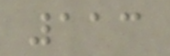113
